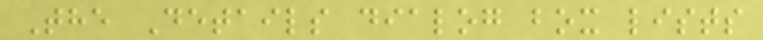The Details dialog box lists
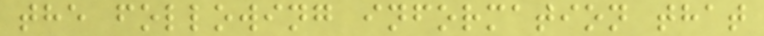the following information that
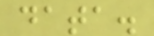data.
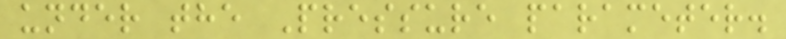under the Pressure parameter.
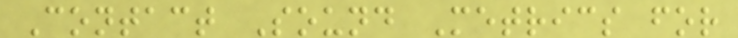Contact Sound Metrics for
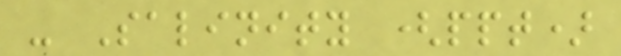- Salinity (ppt)
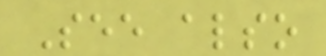See also
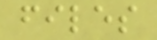files
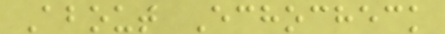About Echocheck
